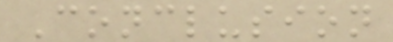Conclusion
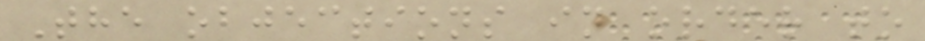The objections in order to
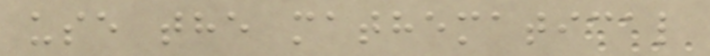use the mathematical
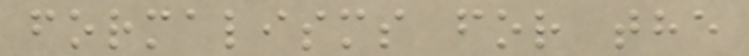formalisms for the
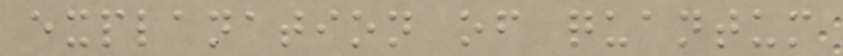explanation of quantum
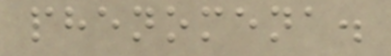phenomena.
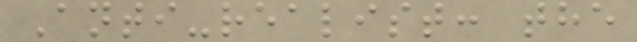Anti-realist: the
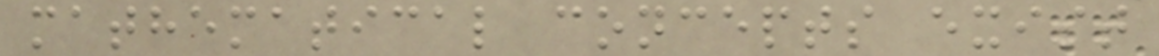mathematical concepts exist
